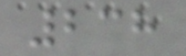238
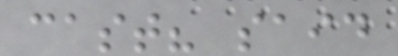cast? said
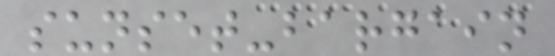sunset-bargain
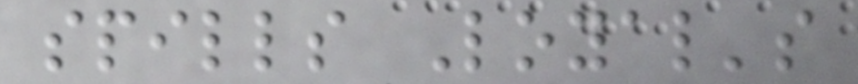spills Loyal's
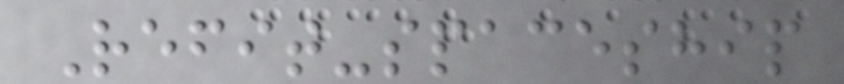Refit-spaceship
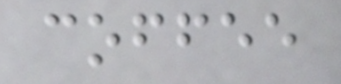coffee
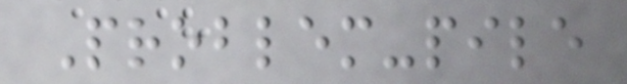Problem-pile
